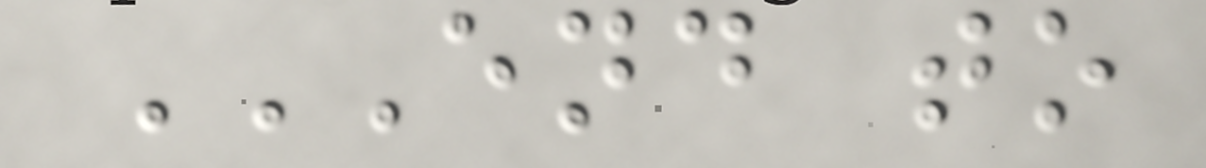END TO
